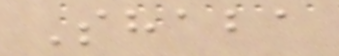Shaba
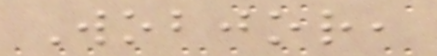Wobjor,
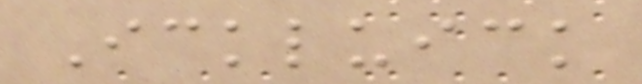Ickluick
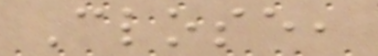Close,
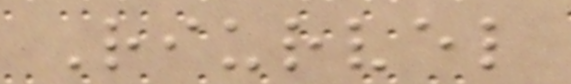Riurvel
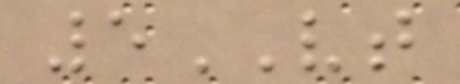5VT
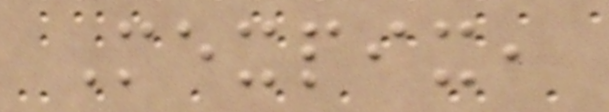Mexpix,
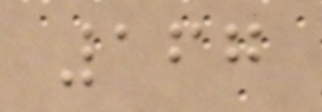167
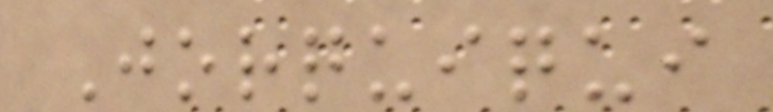Jorquiqui
